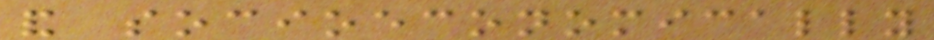and socioeconomically
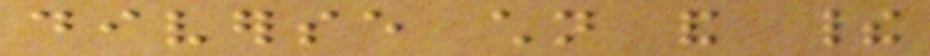diverse children and their
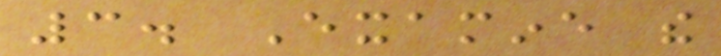3. Examine the
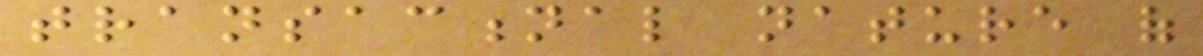transactional nature of
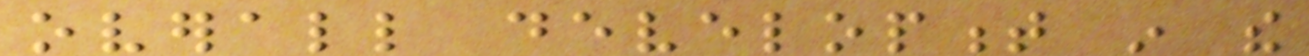overall development in the
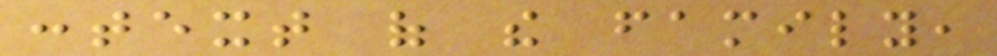context of the family,
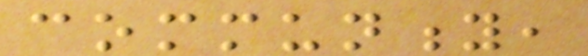community,
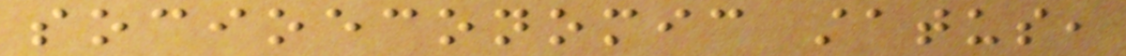socioeconomic status,
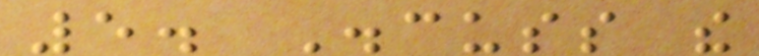5. Discuss the
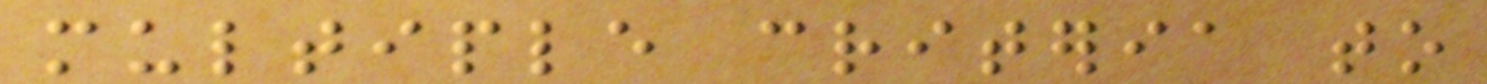multiple criteria to
